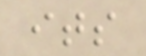its
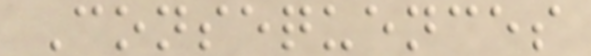Consequences
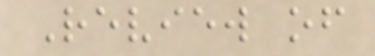Review of
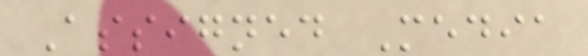Assigned Media
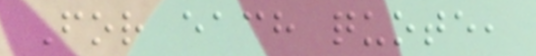For each quote,
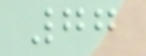77
